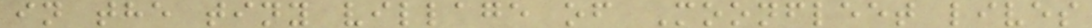in the tiny village of Moonfleet lives
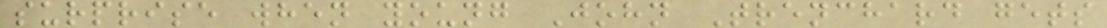surprise when young John Trenchard gets
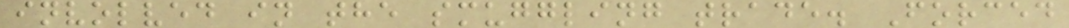involved in the smuggling trade. Forced
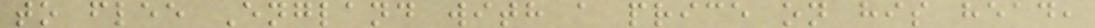to flee England with a price on his head,
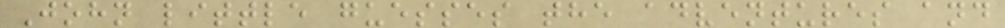John little guesses the adventures and
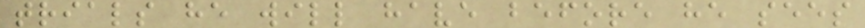trials he will have before he sees
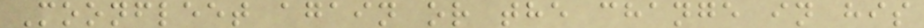Moonfleet again or the change in his
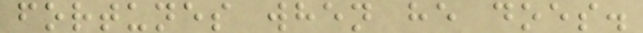fortunes when he does.
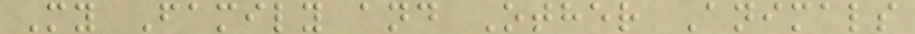My Family and Other Animals
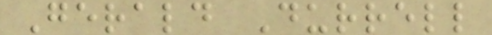Gerald Durrell
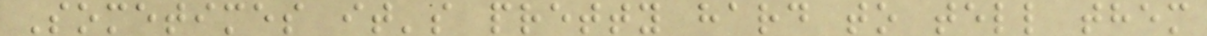Sometimes it's pretty hard to tell them
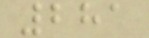281
